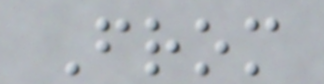From
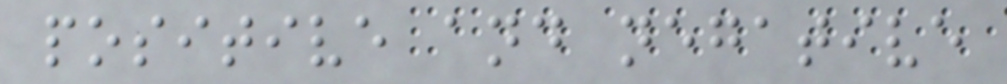positive and negative
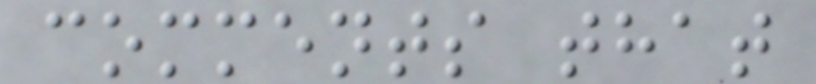comments that
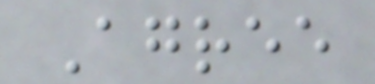Agree
